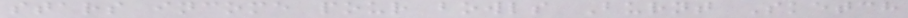stars income pour bowls Burnt Sketch
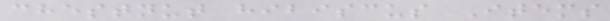chestnut hibiscus Items
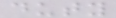duty
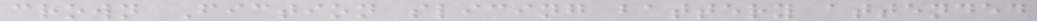crown Fiction slicing battery attended
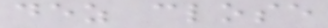dez close
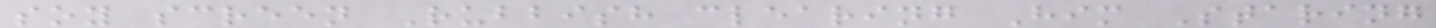soy screen Rubbish clearing Him Staring
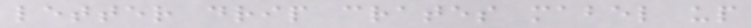letter drip crates mabel up
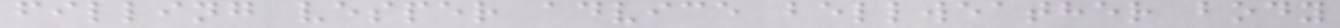filling vesper advice bellweather body
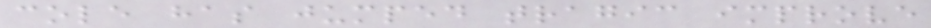cole has jumped tragic improve
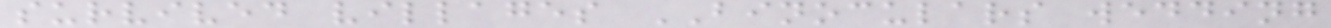survived villages BINOCULARS wedding
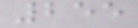255
